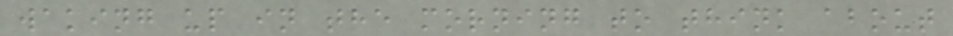waking up in the morning to think about
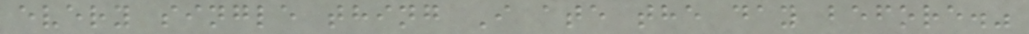every single thing I ate the day before."
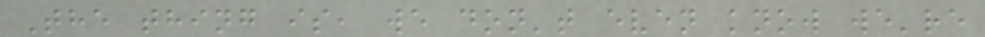The thing is, we don't even know we're
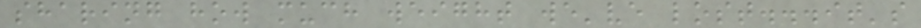sharing how much weight we've lost...it's
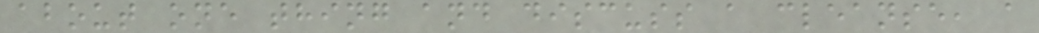about one thing and discuss a cleanse, a
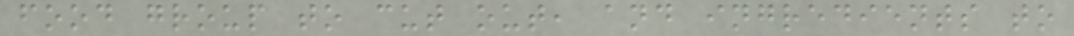food group to cut out, and ingredients to
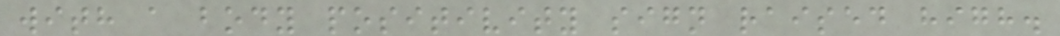with a body positivity sign raised high.
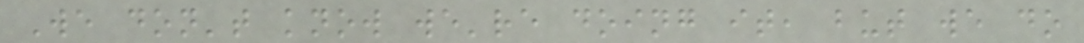We don't know we're doing it, but we do
